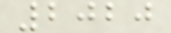2020
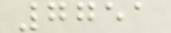7751
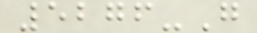5276-G
